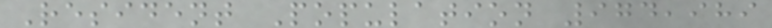Resident Population 974,989
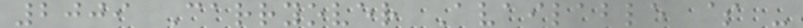2009 Carryover Available $ -
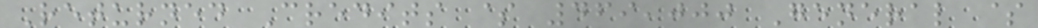Returned Credits $ 469,000 General $
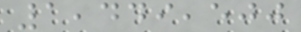1,449,500
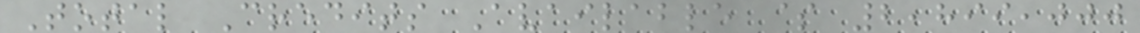Total Credits Available $ 2,899,000
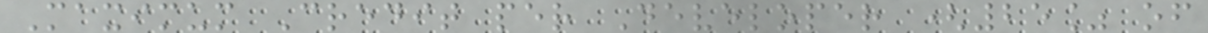Maximum Credit per Developer (25% of
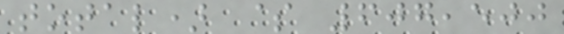total) $ 607,500
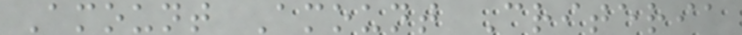Amount Amount Criteria
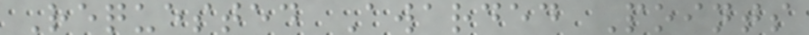Requested Awarded Points
